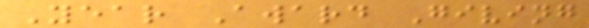Year Award Giving
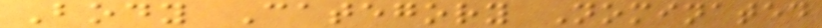Body Category Nominated
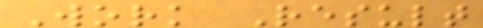Work Result
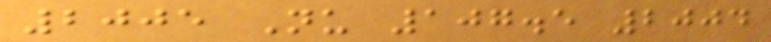2005 Nu 107.5 2004
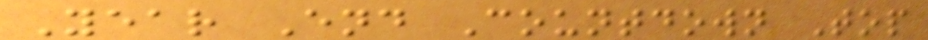Year End Countdown Top
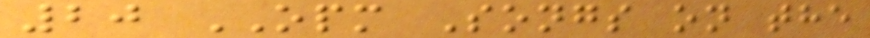20 OPM Songs on the
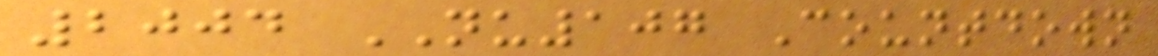2004 NU107 Countdown
